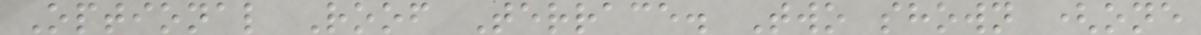Optional Roof Terrace. Two shown (one
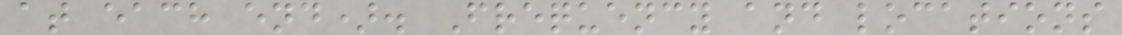at each end). Frequency and locations
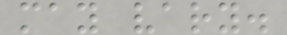may vary.
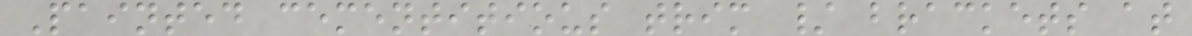Painted cementitious trim / brackets at
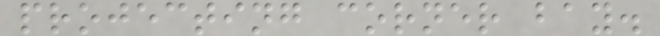projecting corner bay.
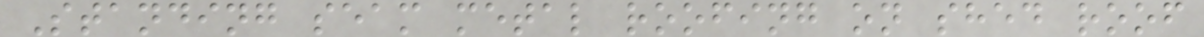Standing seam metal roofing on shed roof
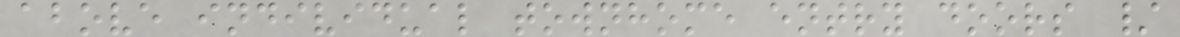above individual townhome entry doors /
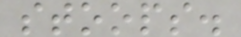stoops.
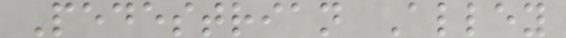Pedestrian Alley
